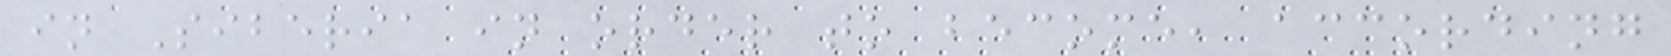in Siberia in order to become, according
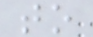to
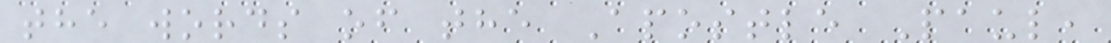the words of the Apostle Paul,
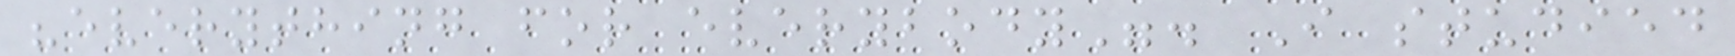"everything for everybody". I studied
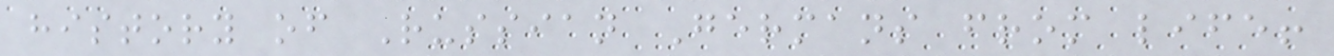history of Russian Germans from life!
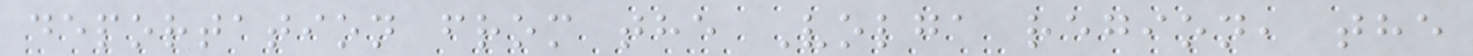deportation from the Volga region, the
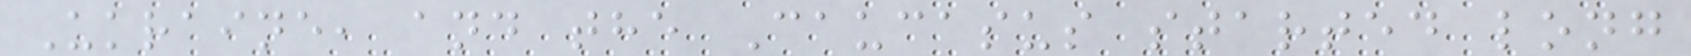Ukraine, and the Caucasus started long
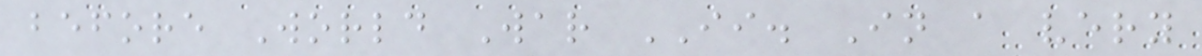before World War II. In a very
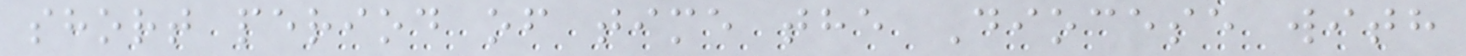short period of time the Diocese with
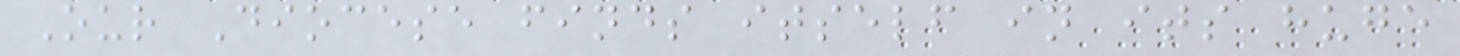Our Diocese finds itself in its huge
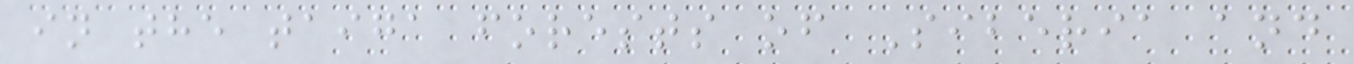in the taiga forests of Siberia and
